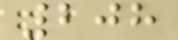208
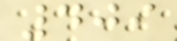409
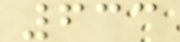633
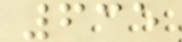635
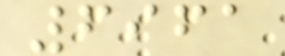6961
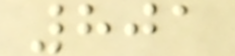801
